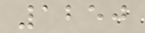1250
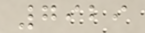7929
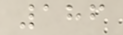186
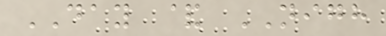DAY & NIGH
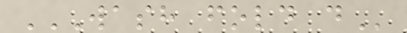WASH FOLD D
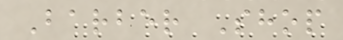Barber Shop
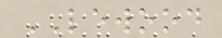LEWOOD
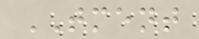TMENT
